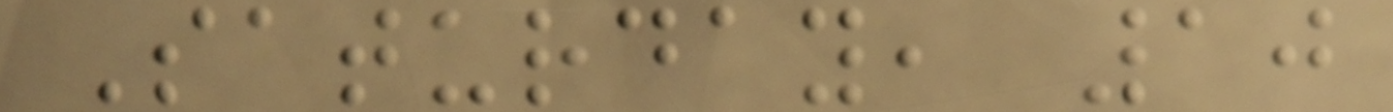Saturday, 10
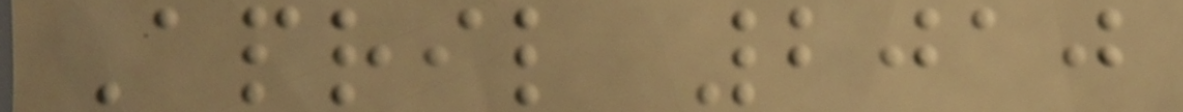April 2010
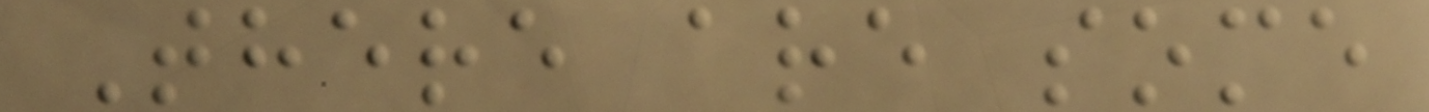There are some
